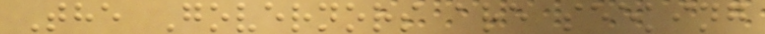The Governors are seeking
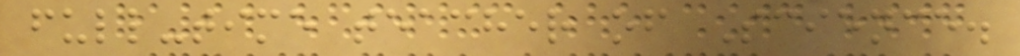full-time teacher of Science.
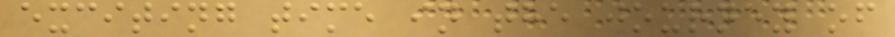exciting time in the journey of
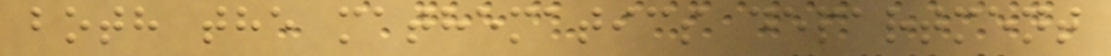both the mathematics department
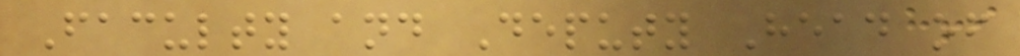Faculty and Deputy Head of
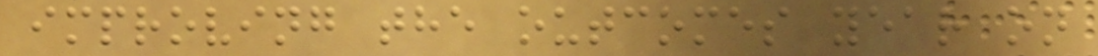improving the outcomes year on
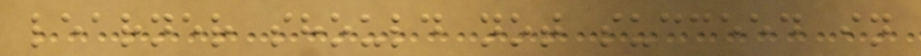learner should not succeed in
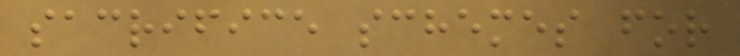sacrifice schemes for
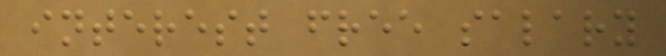interest free salary
